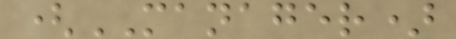(MANAGER)
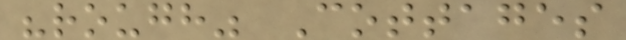"rough" Cottages
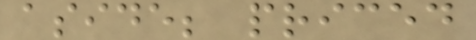aside; priced
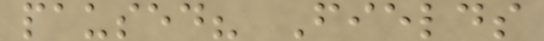paused? Fields
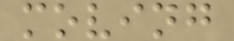moving
